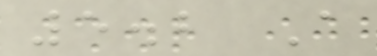5.2 A
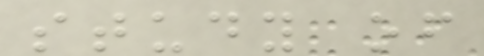study of
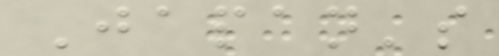Japan's
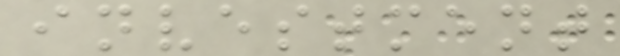investment
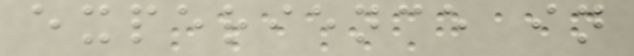experience in
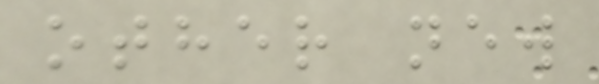other new
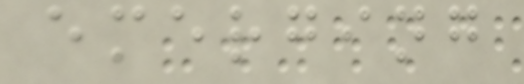emerging
